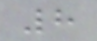8
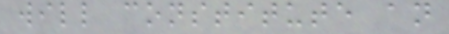will constitute an
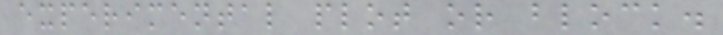experimental plot or block.
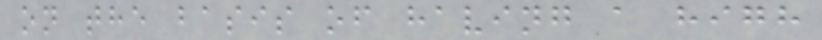on the basis of having a high
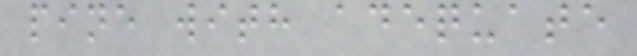pine with adequate
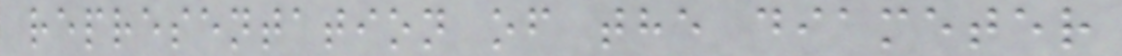representation of the diameter
